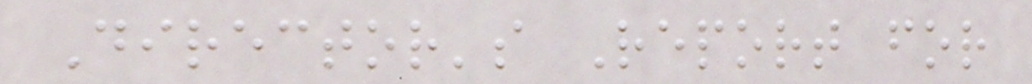Director's Report for
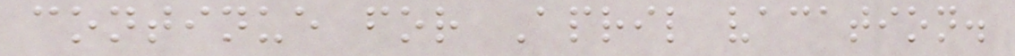continue for April vacation.
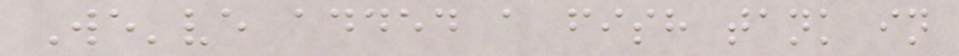We've added a fish tank in
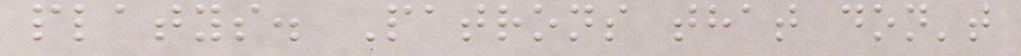platys. Patrons that don't
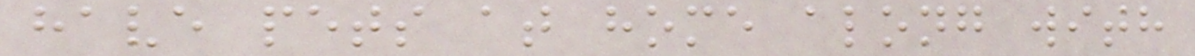have pets at home along with
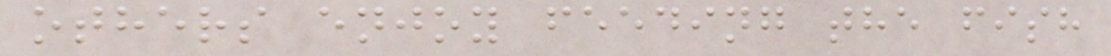others enjoy feeding the fish
